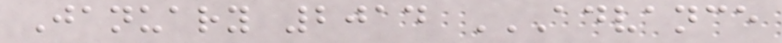January 2014 ADVANCE
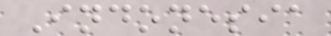Indonesia
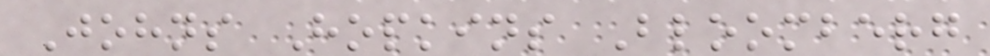Johns Hopkins Bloomberg
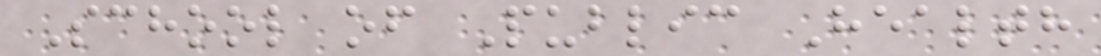School of Public Health
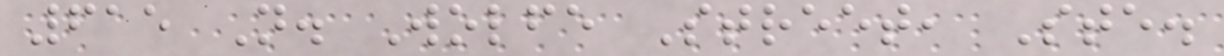615 N. Wolfe Street, Ste.
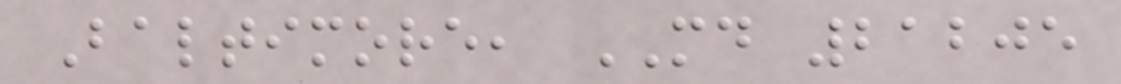Baltimore, MD 21205
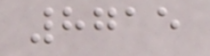8715
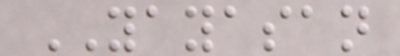YAYASAN
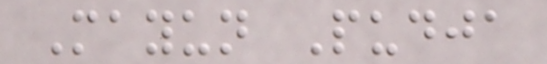Mayun Pudja
